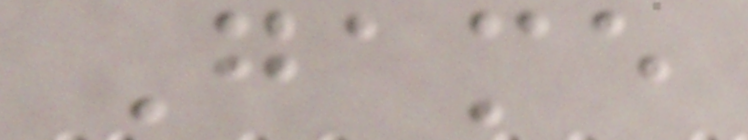Game
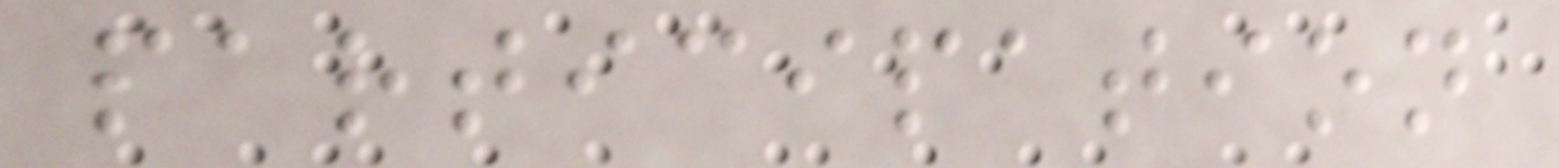participation
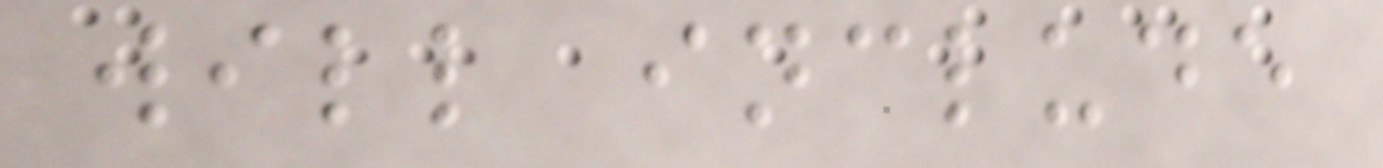will include
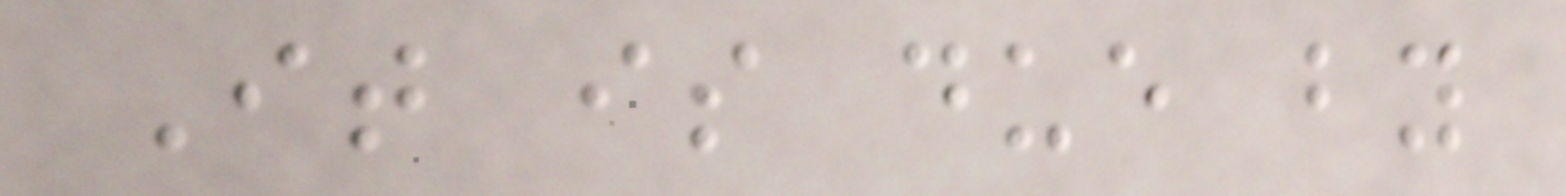It is due by
